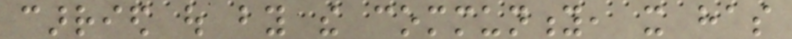carried out by the community, it has
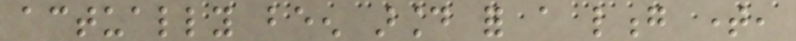actually been around for a long time,
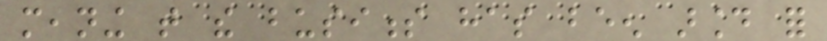meaning that the business has been around for
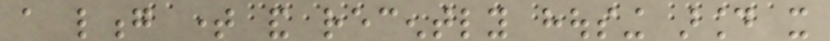a long time and recently housing around it
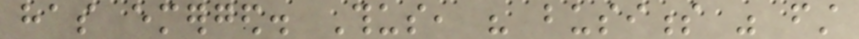has emerged. Thus, his business was first
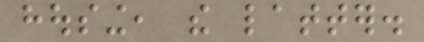housing, the latter.
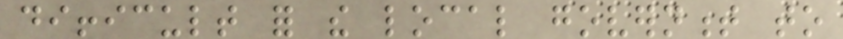difficult for the local government to
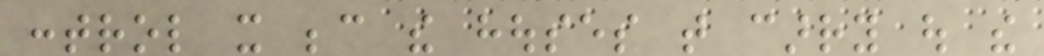control it because the houses that carry out the
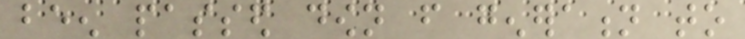been passed down from generation to
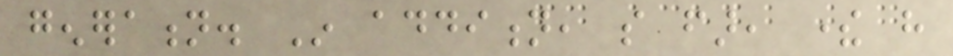generation. In addition, so far, there have
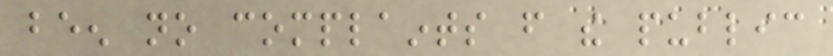been no complaints from the public
